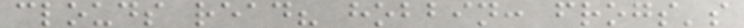clouds read? hobbin: frogs's
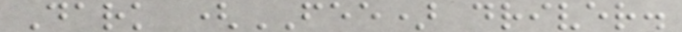Dark (FEE) driver.
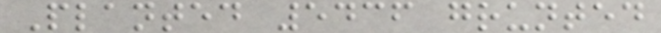Planted 5436 grunted
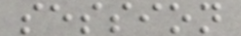session
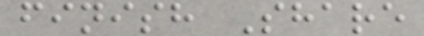finish Share
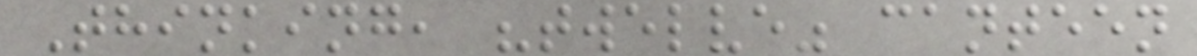Thinking, "twelve" canteen
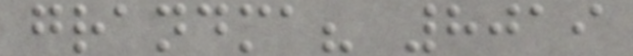grandma? 8019
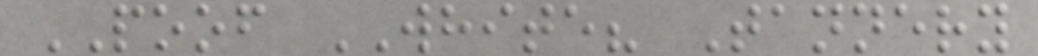POOF WHITE? Tannery
